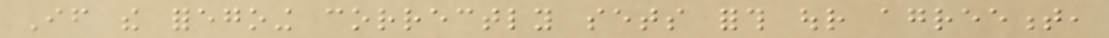If the foregoing correctly sets forth our agreement,
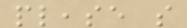please so
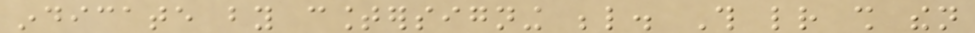indicate by countersigning below. This letter shall then
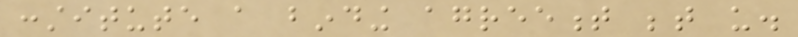constitute a binding agreement between us.
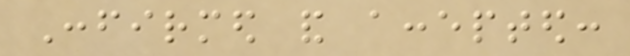Confirmed and accepted:
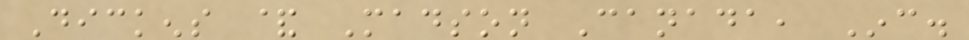Dickens & Madson Canada, Inc.
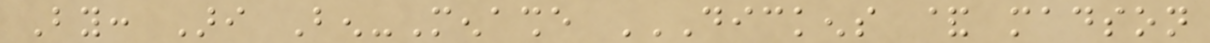By: Ari Ben-Menashe DICKENS & MADSON
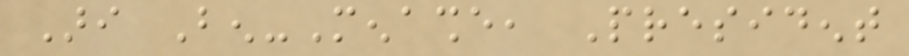Ari Ben-Menashe, President
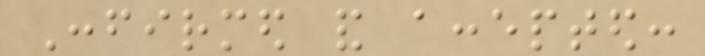Confirmed and accepted:
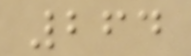264
